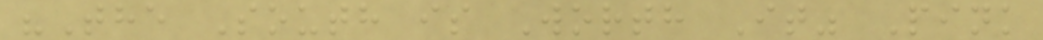"The South is Worth It" Pink
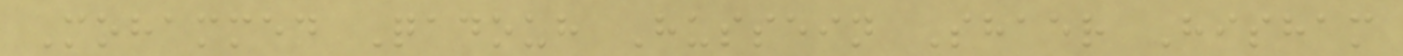Mohammed Qadouh Hussein Shaer Hisham
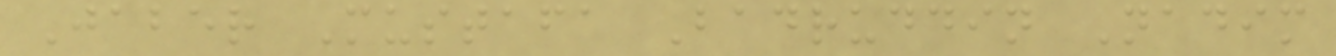Jaber Mustafa Badruddin Nadim
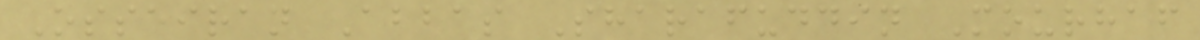Osseiran Abbas Sharafuddin Mourhaf
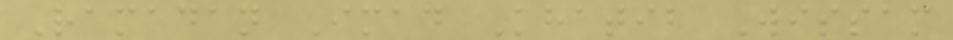Ramadan Imad Khatib Wissam
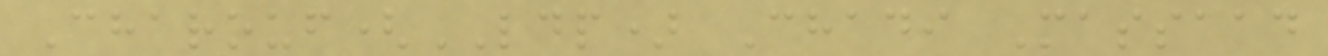Charouf(LDP) Chadi Massaad
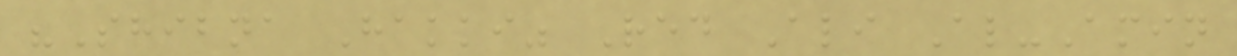"Shibna Hakki" Red Ali Al-Amin
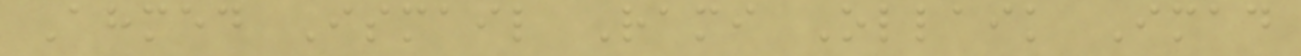Ahmed Ismail Rami Ollaik Imad
